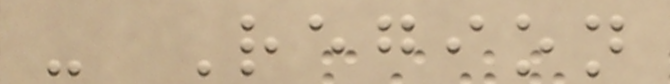- Region
